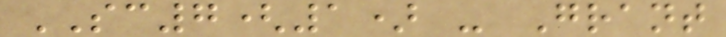SC7(1) - Grant
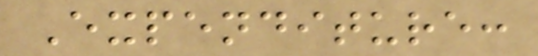Expenditure:
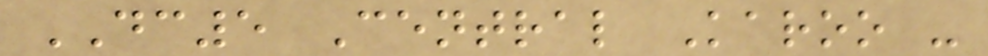DC5 Central Karoo -
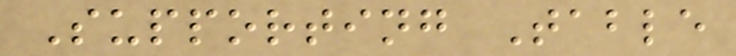Supporting Table
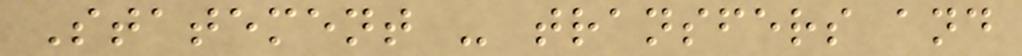Statement - transfers and
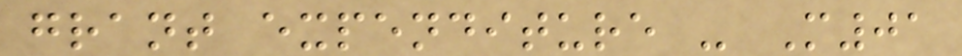grant expenditure - M01
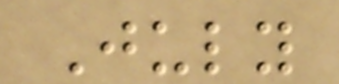July
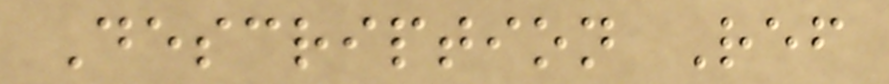Description Ref
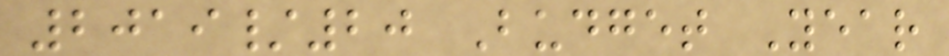2019/20 Budget Year
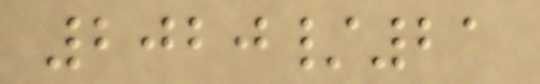2020/21
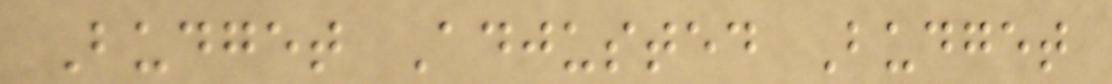Budget Adjusted Budget
